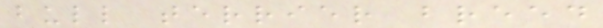bull terrier breed
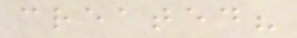created?
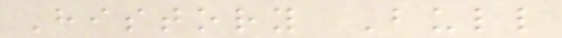History Bull
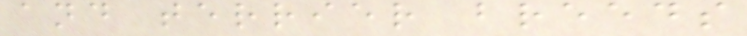and terrier breeds
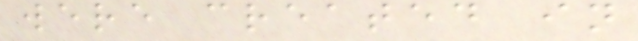were created in
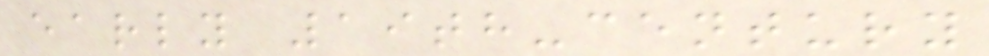early 19th-century
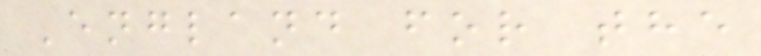England for the
